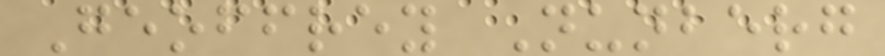Geoffrey Nunberg
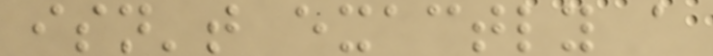isn't exactly a
